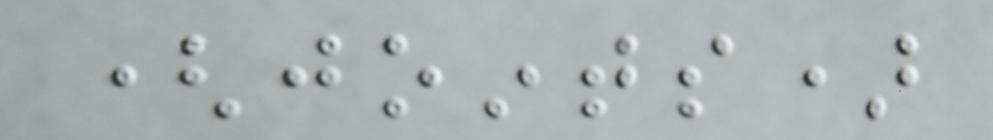(joints)
